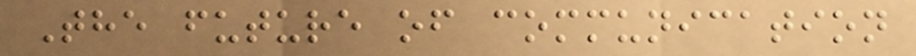The future of communication
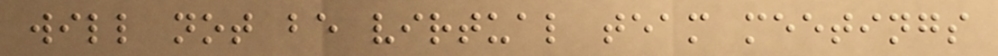will not be virtual team meetings
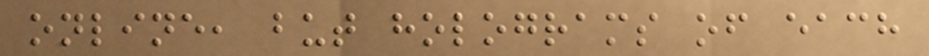online, but holograms of each
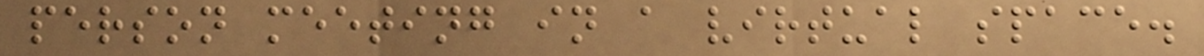person meeting in a virtual space.
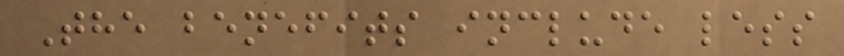The benefits include less
